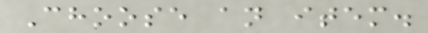Choose an item.
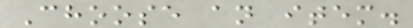Choose an item.
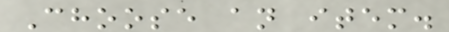Choose an item.
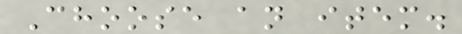Choose an item.
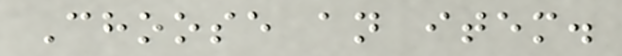Choose an item.
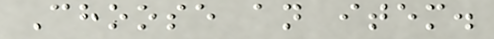Choose an item.
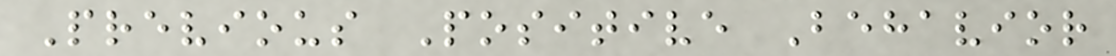Previous Positive Behavior
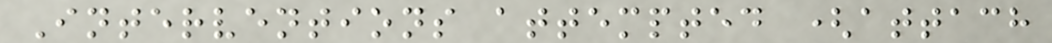Interventions attempted (attach
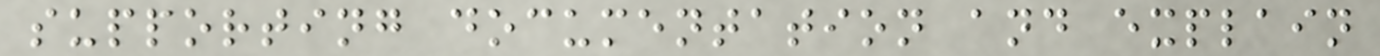supporting documentation and explain
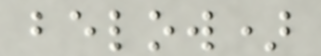below)
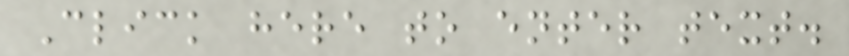Click here to enter text.
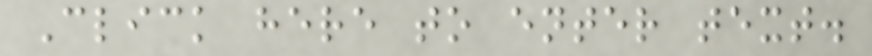Click here to enter text.
